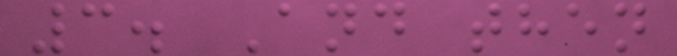3. And then
